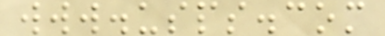www.usps.com
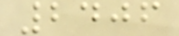2406
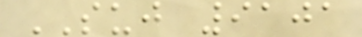SUJ 9101
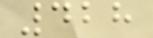428
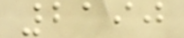2190
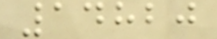14820
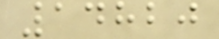14820
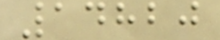14820
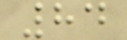84
